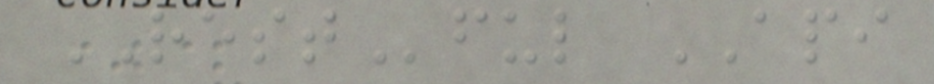RESTful API
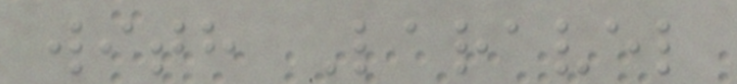with Laravel
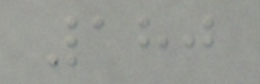180
